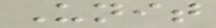Unit
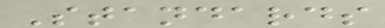Standards
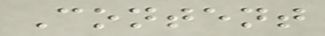Content
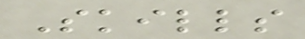Skills
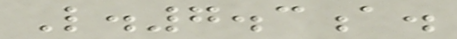L.7.3a.
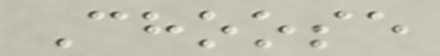Choose
